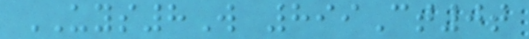UYS8W 899Ct0t
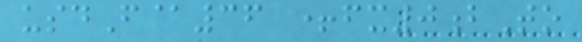usdF@36 +fx0bTo
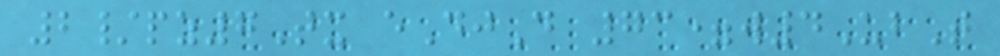2/pz7Tx eDjD 73=w4UbT
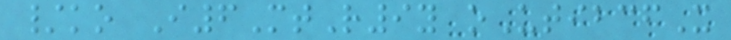/ko I6MtR9y oUtibcfX
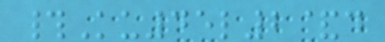#Ku45l2&d
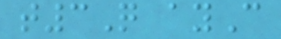t3Q ayC
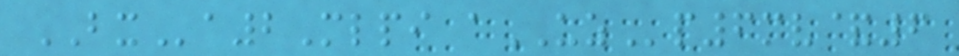BXa2Mlpi aUZp6mv&6
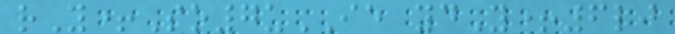rY+So7uIE ydY+6lj
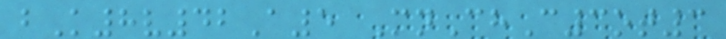bK8v42A5 MnChC3ot3
